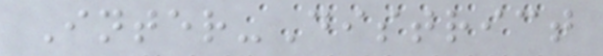Inter-District
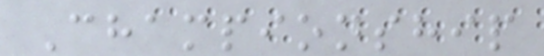Championship
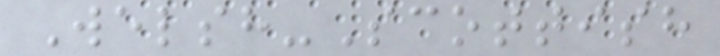Welsh-Scottish
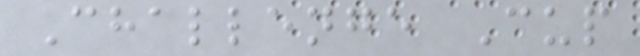Challenge Cup
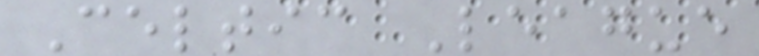Celtic League
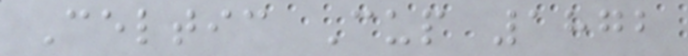Celtic Cup 1872
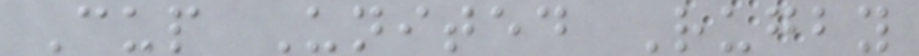Cup United Rugby
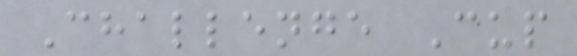Challenge Cup
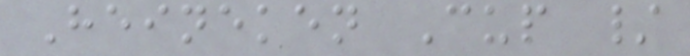Heineken Cup /
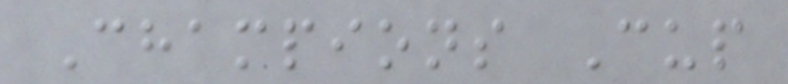Champions Cup
